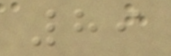89
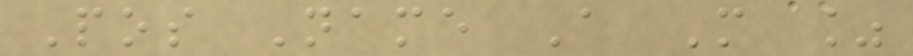Pos Name A M %
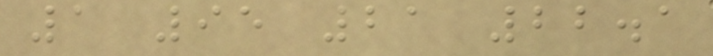1 95 21 22.1
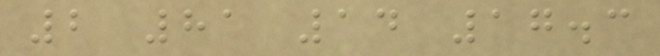2 81 14 17.3
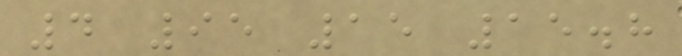4 95 15 15.8
